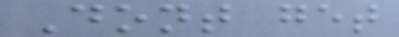Dont get
